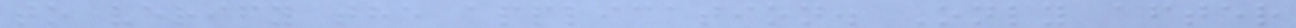to verify the application. Only after
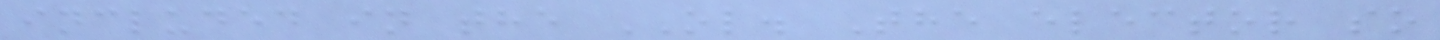included in the OL. The elector so
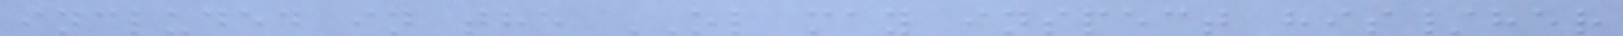included in the OL may inspect his/her
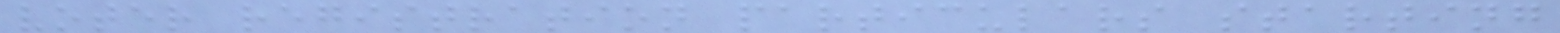voter registration particulars starting
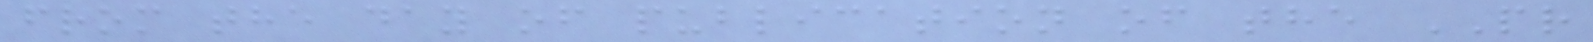from the day of publication of the PR
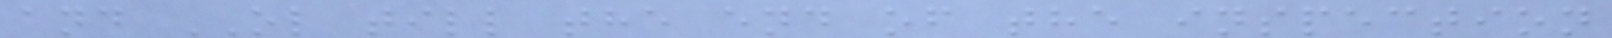and OL till the end of the inspection
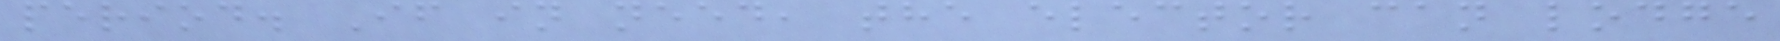period. If in need, the elector can lodge
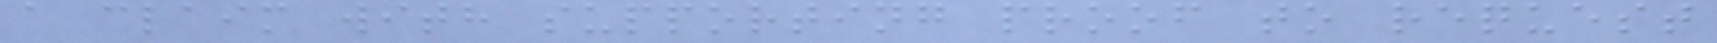a claim with supporting proof to request
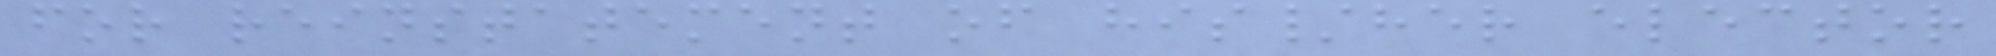for reinstatement of his/her elector
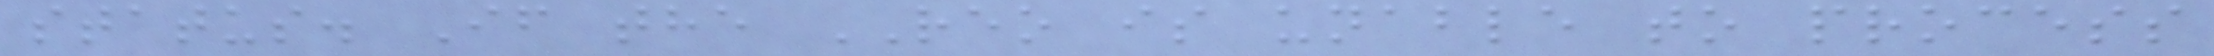status. If the REO is unable to process
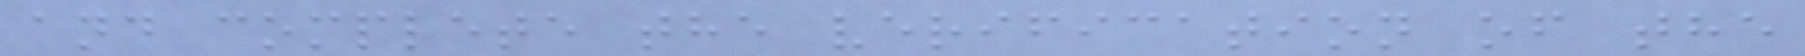and complete the verification of the
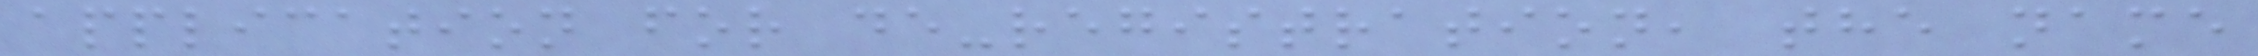application for de-registration, the name
